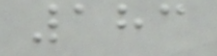183
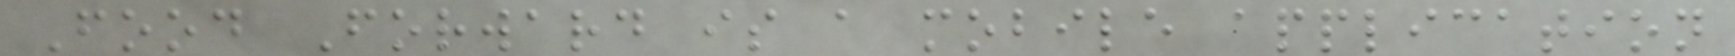Food Forward is a mobile application
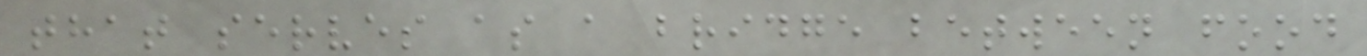that serves as a bridge between food
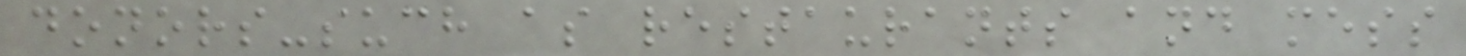donors-such as restaurants and mess
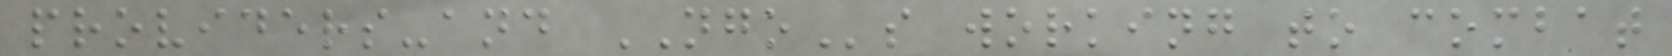providers-and NGOs working to combat
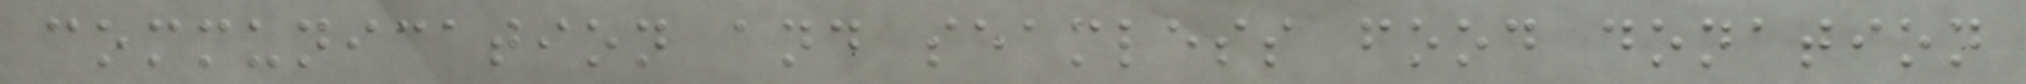communication and seamless food donation
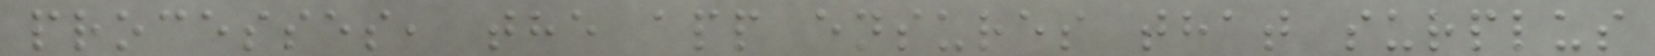processes, the app ensures that surplus
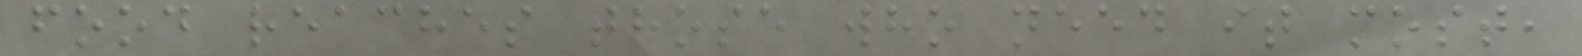food reaches those who need it most,
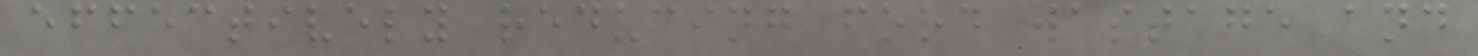effectively reducing food wastage and
